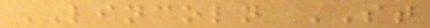LINCOLN ST
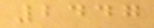2447
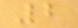2
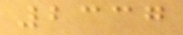2337
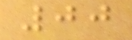00
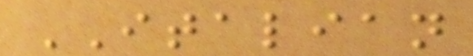ITALIAN
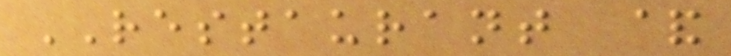RESTAURANT &
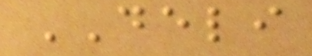DELI
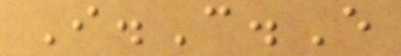I.C.E
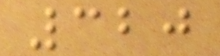320
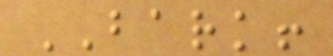BARK!
